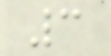3
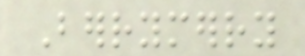Berrymerry
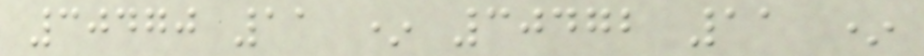30470 11 * 30472 11 *
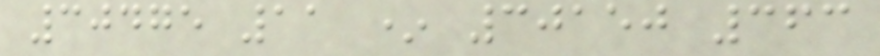30475 11 * 30150 363
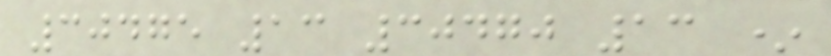30475 13 30470 13 *
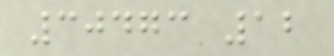30473 12
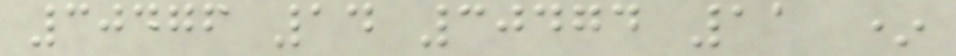30476 14 30474 11 *
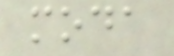moda
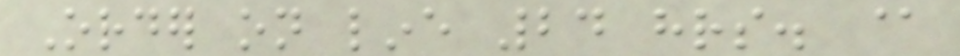Order on line 24 hrs. @
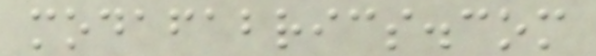modafabrics.com
